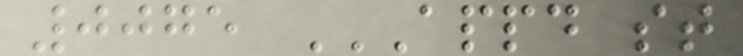0075 APPD ST
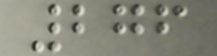276
